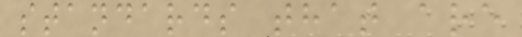standards that are
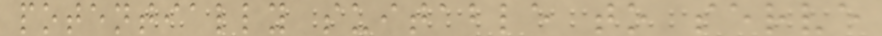potentially suitable to serve
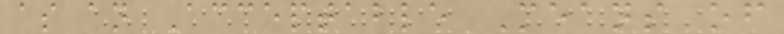as an Acceptable Means of
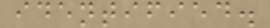identified.
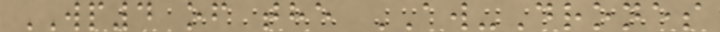WP4 of the AW-Drones
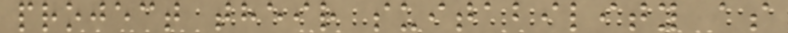project their suitability as
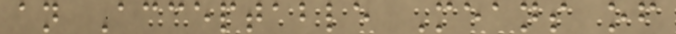an Acceptable Means of
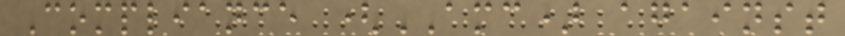Compliance (AMC) against
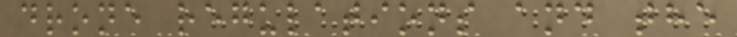drone regulations and the
